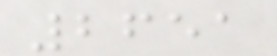2651
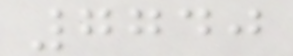7740
